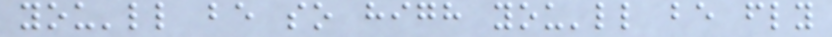you'll be so high you'll be fly
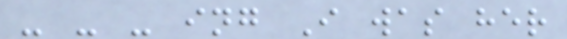- - - ing I was her
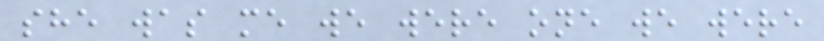she was me we were one we were
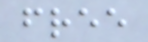free
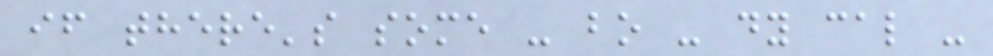if there's some - bo - dy cal -
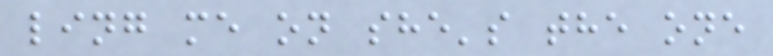ling me on she's the one
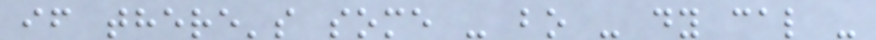if there's some - bo - dy cal -
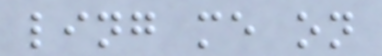ling me on
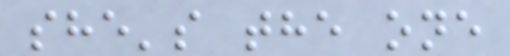she's the one
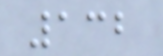132
